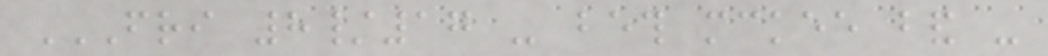FRI 8/17 - BETH MCKEE BAND -
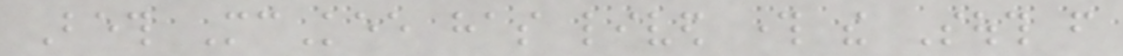Beth McKee has lived through the South from
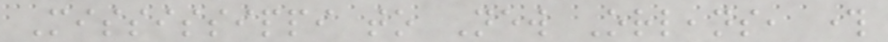Mississippi to New Orleans, through
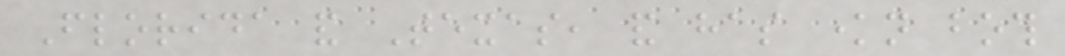Florida and Texas, and has known both
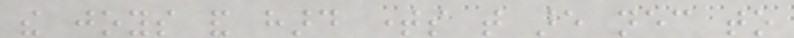the joys and hard times that are necessary to
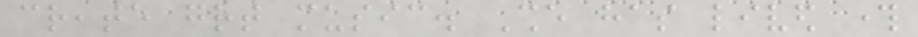create great music. She has lived through
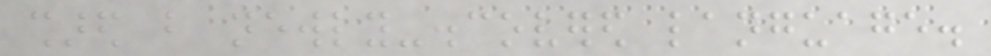shared but newly-discovered language.
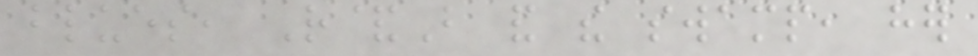blues, R&B and the swamp, her
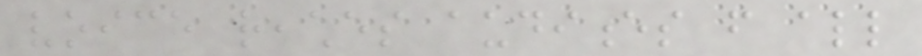voice reaches audiences from all
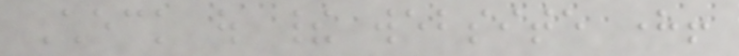Check out their website here!
